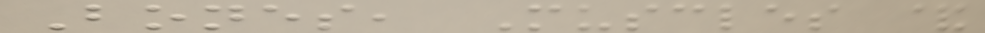Bones, Muscles &
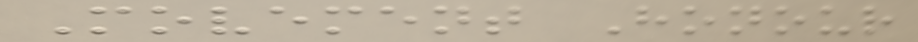Movement Honour
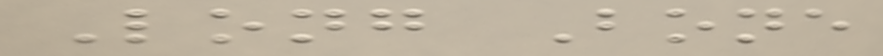Long Bone
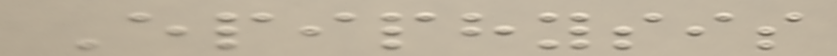Epiphysis
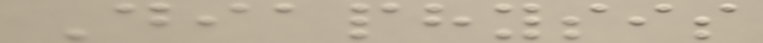Diaphysis
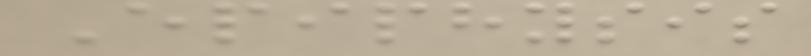Epiphysis
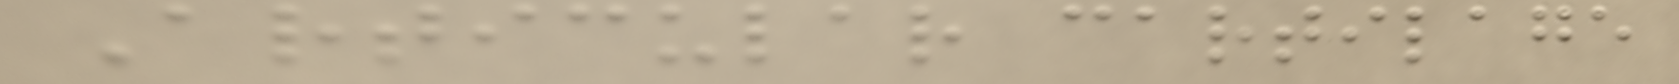Articular cartilage
